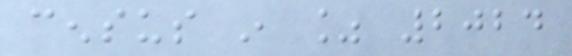census in % 2024
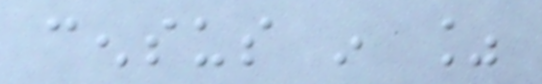census in %
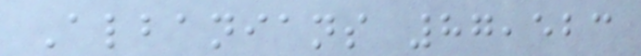Albanians 87,523
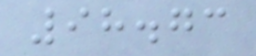98.73
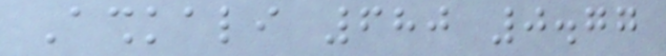Ashkali 680 0.77
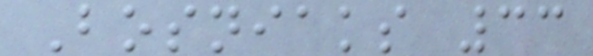Bosniaks 33
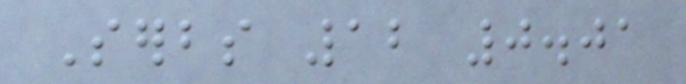Serbs 12 0.01
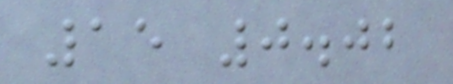15 0.02
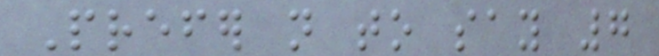Prefer not to say 7
